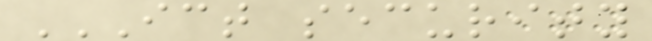ICT SECURITY
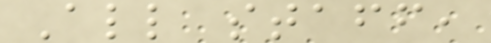All staff,
